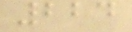224
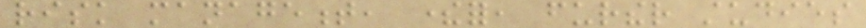risk management, therefor, further studies
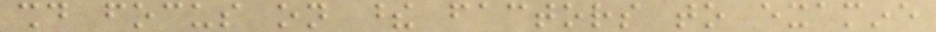should focus on these factors to examine
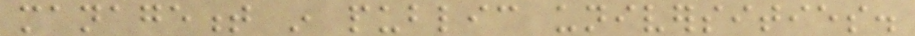management in public universities.
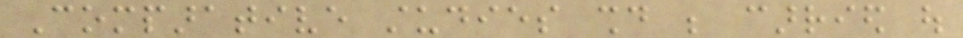Comparative studies should be carried out
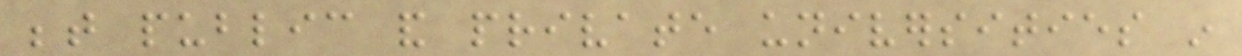between public and private universities in
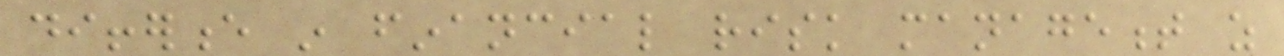difference in financial risk management as
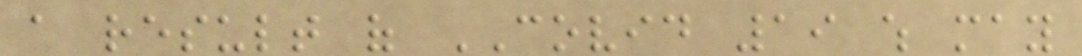a result of COVID 19 which may
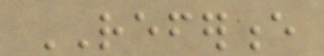REFERENCE
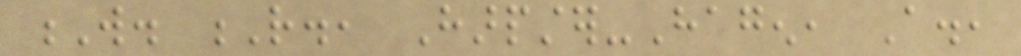W. R., Harpster-Hagen, A.,
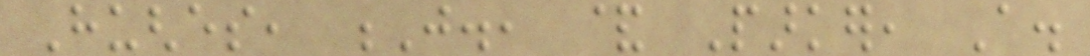Hughes, J., & Parker, A.
